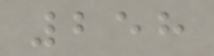258
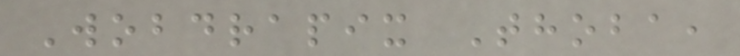Wobdrapix Thoba,
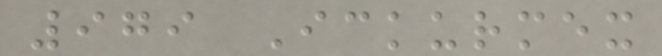979 Ickurmex
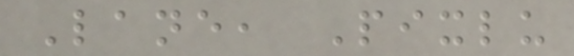Lane, Pixlu
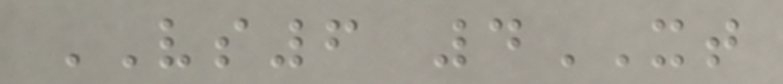VS6 4XT
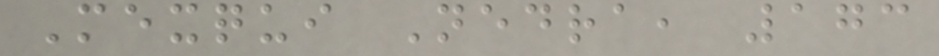Mexqui Nedra, 173
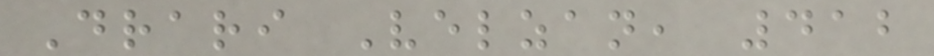Drari Velzan, 412
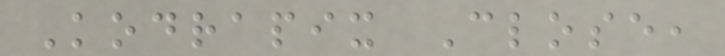Kodrapix Close,
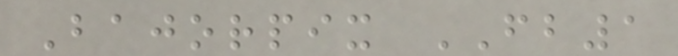Bajorpix FB1
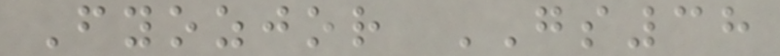Fyozjor GS38
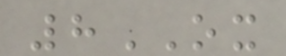8OX
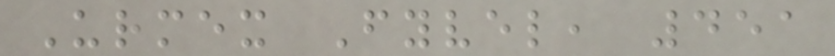Urmex Fyvel, 451
